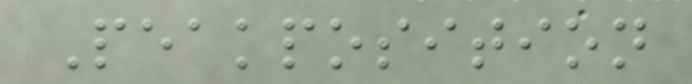Peakposition
